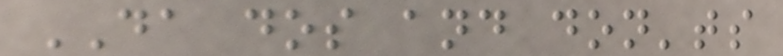DA dos and don'ts
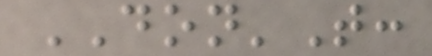DON'T:
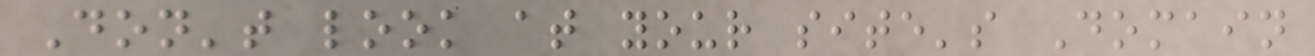Don't look at your site's Domain
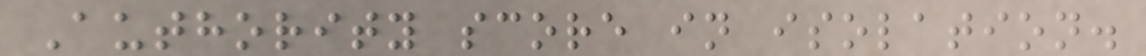Authority score in isolation.
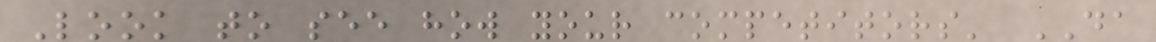Look to see how your competitors' DA
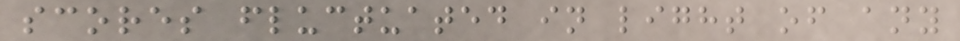scores fluctuated in light of any
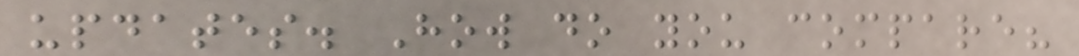updates. How do you compare?
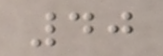40
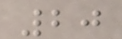20
